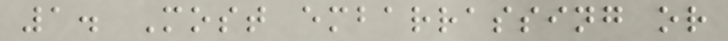1. Most embarrassing or
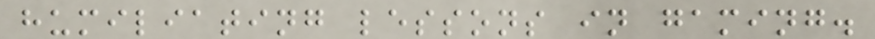humiliating lessons in gaming.
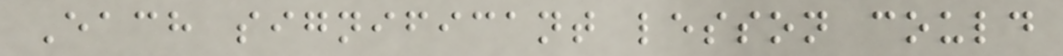Each significant lesson could
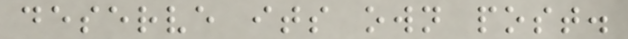deserve its own post.
